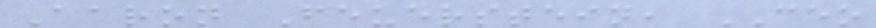Aaron Feuerstein, CEO
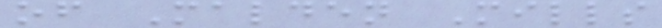of Malden Mills
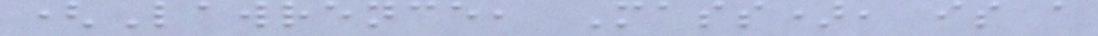(Lawrence, Mass), is a
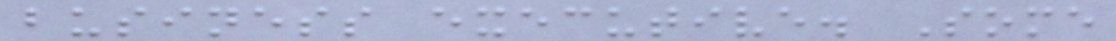business executive. Some
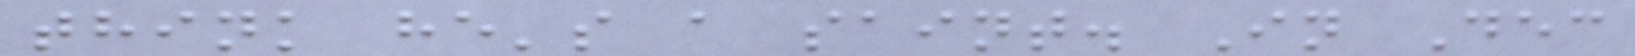think he's a saint. In Dec
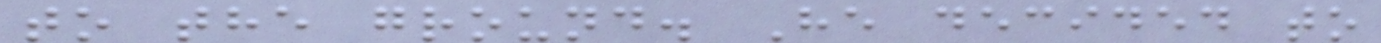to the ground. He decided to
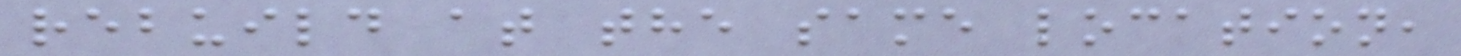rebuild at the same location,
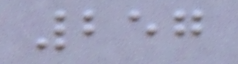257
